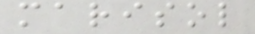marisol
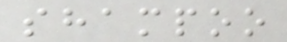shampoo
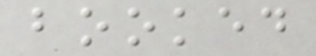booked
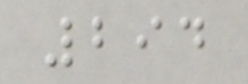294
